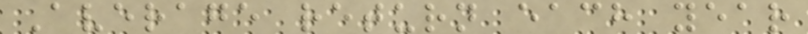Average return each year
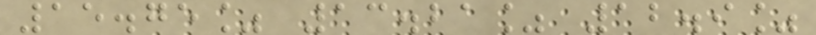15.75% 13.21% 12.9%
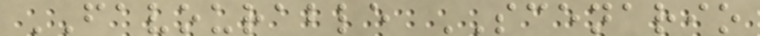FAVOURABLE SCENARIO
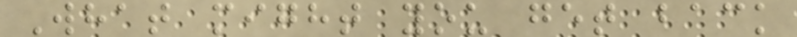What might you get back
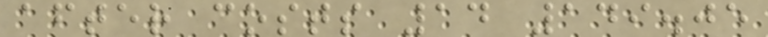after costs 14 149.05
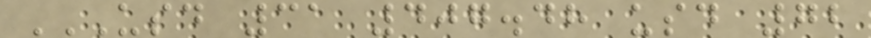USD 31 407.48 USD 72
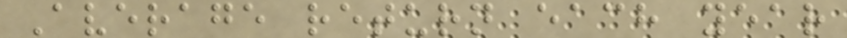Average return each year
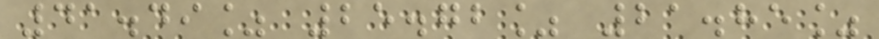41.49% 25.72% 21.85%
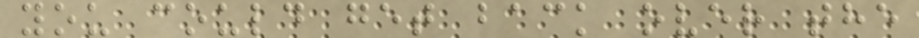you could get back over the
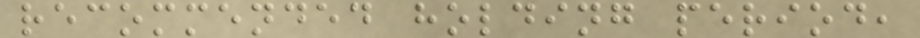recommended holding period,
